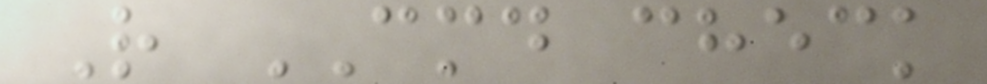R CMD check
